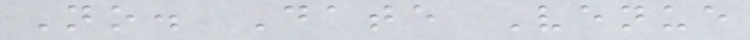No. Date Venue
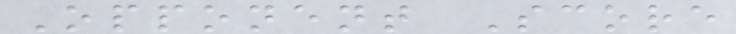Opponent Score
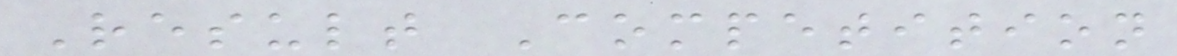Result Competition
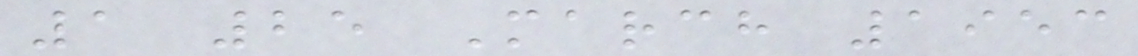1 25 March 1953
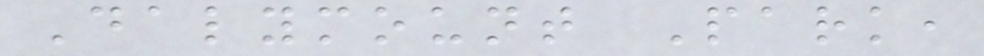Dalymount Park,
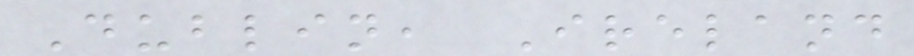Dublin, Ireland
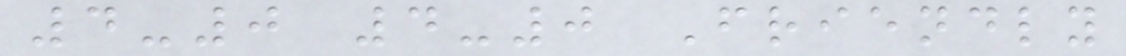4-0 4-0 Friendly
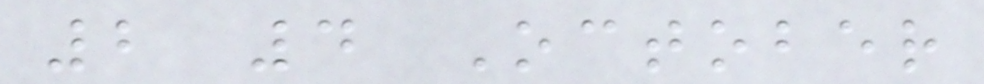2 4 October
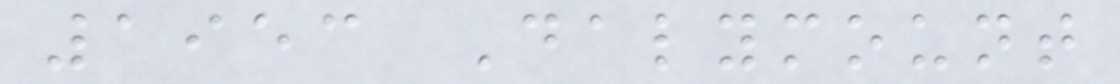1953 Dalymount
